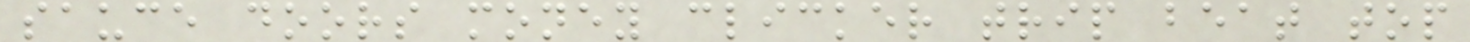sauce doors money clicker trip beat top
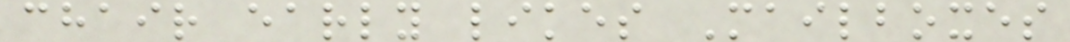chair early likes Mailboxes
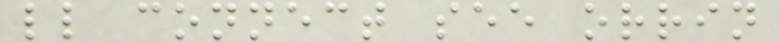ll connect see orrin
